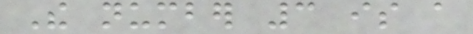The number 3 is a
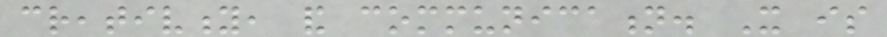creativity, and communication. It is
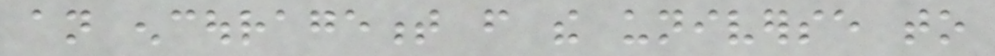an encouragement from the universe to
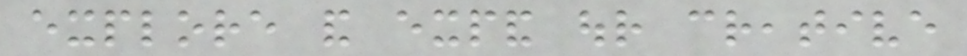explore and expand our creative
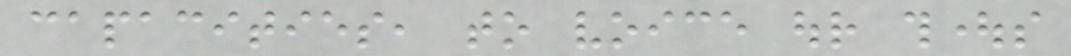capacities, to voice our thoughts
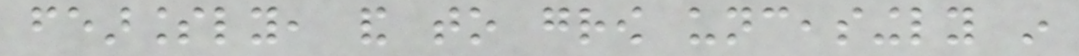fearlessly, and to grow unceasingly in
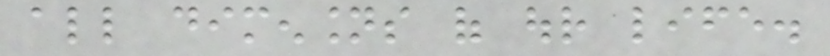all dimensions of our life.
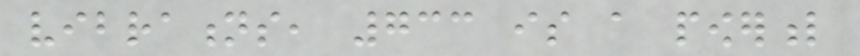vibrations, 733 is a powerful
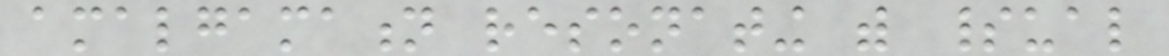amalgamation resonating with spiritual
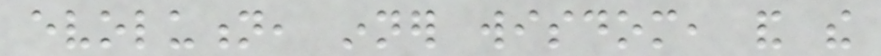evolution, inner wisdom, and the
